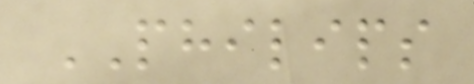PHILIPS
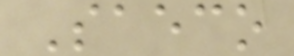Saeco
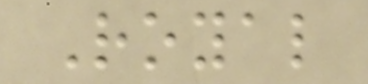Royal
